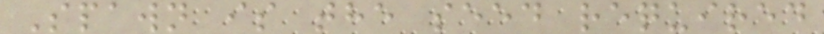Spawn is the seed required
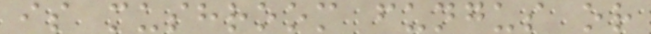is mushroom fungus or
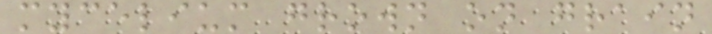mycelium grown on grain
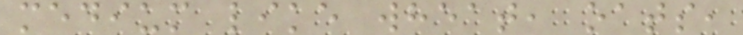medium like wheat, oats,
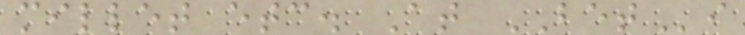millet etc. At BETi
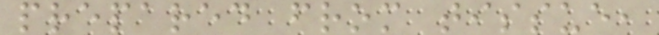prepared from tissue,
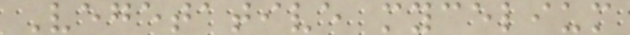Vegetative mycelium
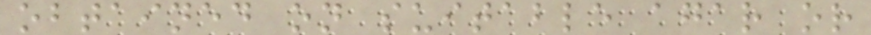obtained on suitable agar or
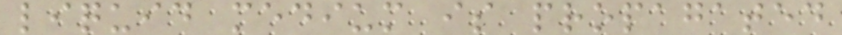liquid medium is propagated
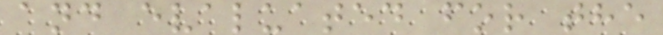and evaluated for the
